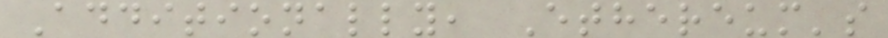Additionally, Ethereum's
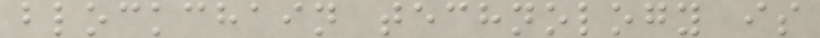blockchain technology is
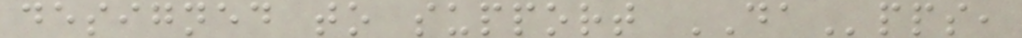designed to support DApps,
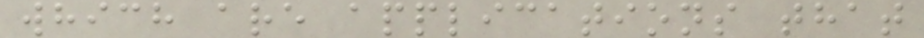which are applications that
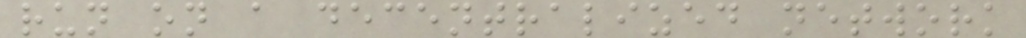run on a decentralized network
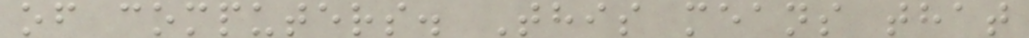of computers. This means that
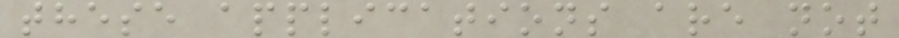these applications are not
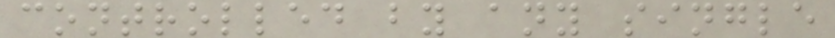controlled by any single
